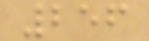256
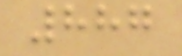887
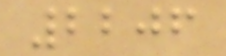2206
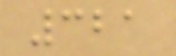321
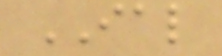IAL
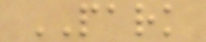PARK
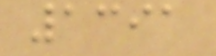1391
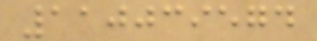110039574
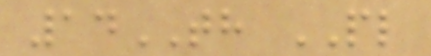14TH PL
